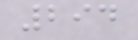294
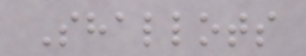Shallots
